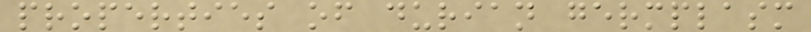properties of durian germplasm
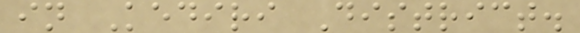in Kediri District.
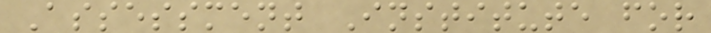Assessment Institute for
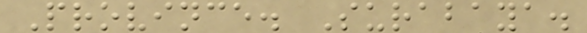Province. Surabaya.
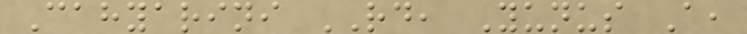Cahyarini RD, Yunus A,
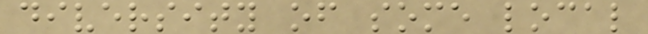diversity of some local
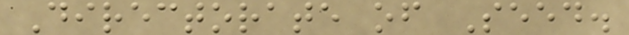Directorate of Seed.
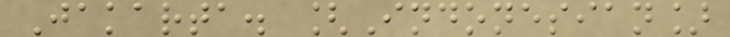Jakarta. [Indonesian]
